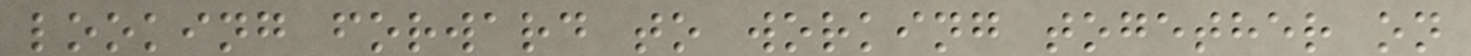looking forward to working together on
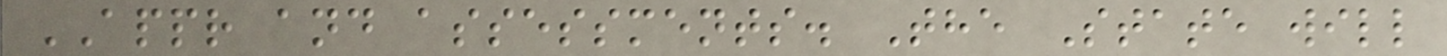APPR and assessments. The State will
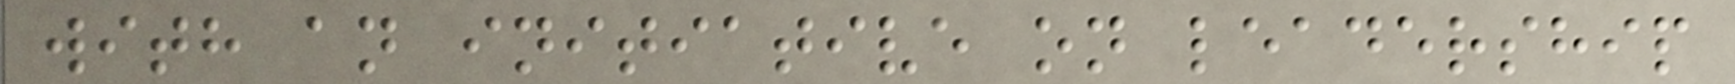with an initiative on leadership
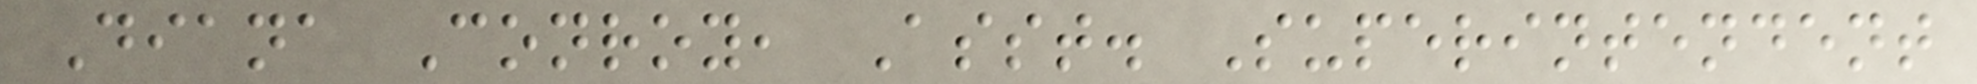Diana Conroy, Asst. Superintendent
